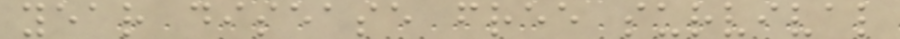year disease free survival
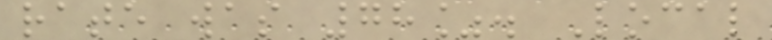rate was 78%. Local
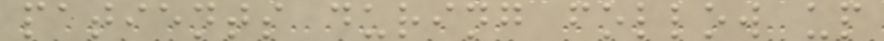patients during follow up
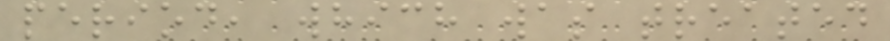period, which was treated
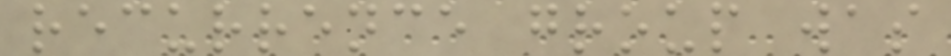recurrence group was
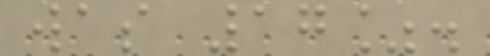was 17%.
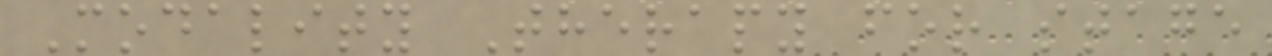Modality Therapy for stage
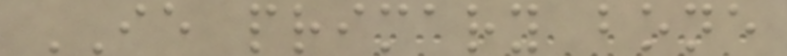IE primary bone
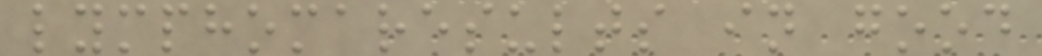lymphomaresults in good
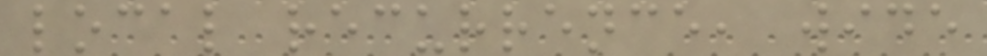local recurrence, wide
